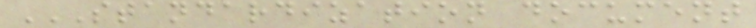STANDARDIZATION DOCUMENT
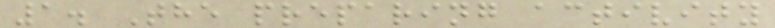1. The preparing activity
